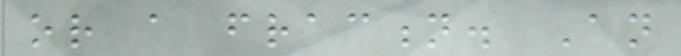or a fraction. An
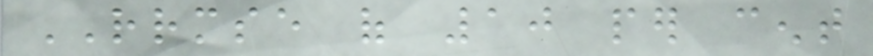RRMSE of 10 per cent
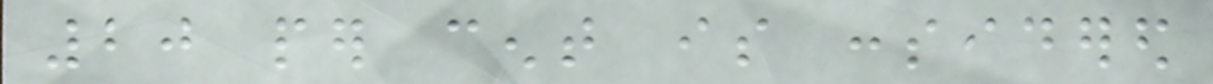20 per cent is considered
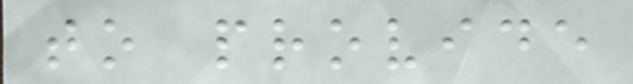to provide
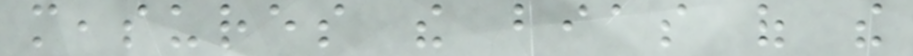measures the bias of the
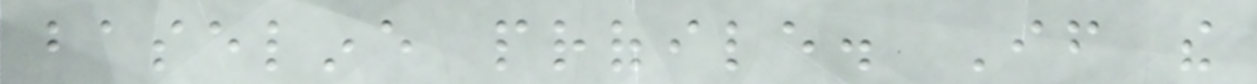baseline profile. If the
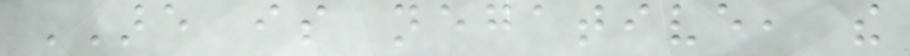ARE is negative, the
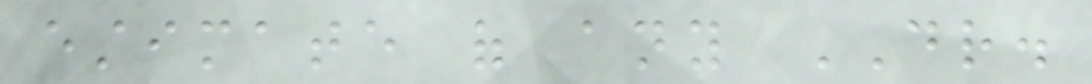estimate of any DR.
